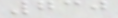730
